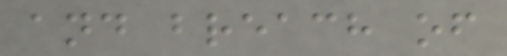and breach of
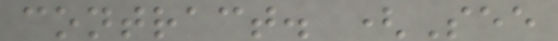contract. (See
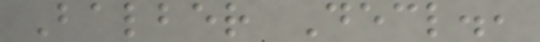Balber Decl.,
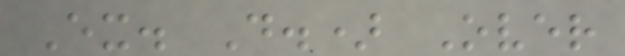Ex. D.) Over
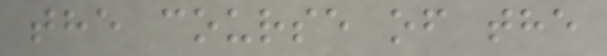the course of the
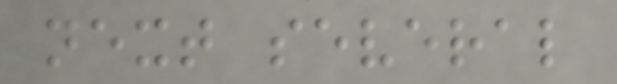next several
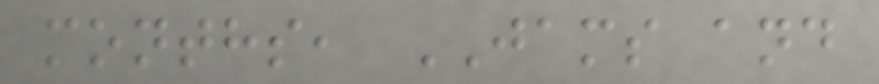months, JAMS and
